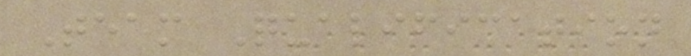Team Qualification
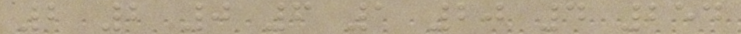2 2 0 6 1 20 4 254
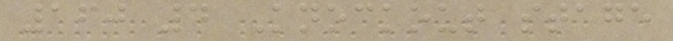160 4 Knockout stage
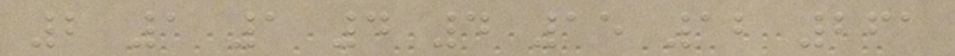2 1 1 4 4 15 12 261
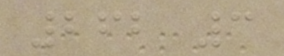262 3
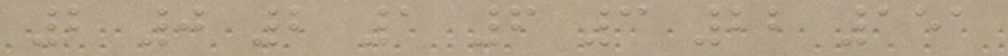2 0 2 1 6 3 22 151
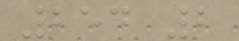254 2
